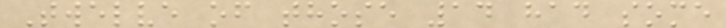Twelve of those 14 had some
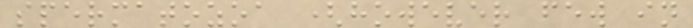spermatozoa (however few in
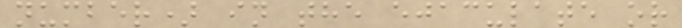number) in the ejaculate or
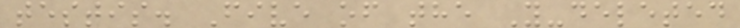testis. Five of the Y-deleted
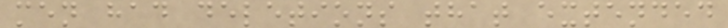men had deletions that extended
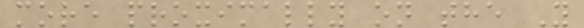more proximally on the Y
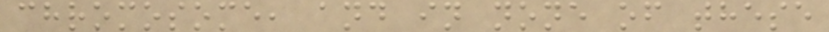chromosome, and in none of these
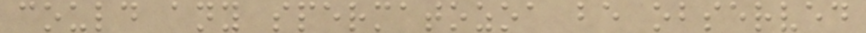could any spermatozoa be observed
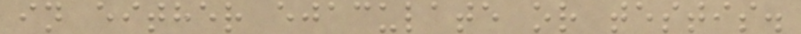in either ejaculate or testis.
